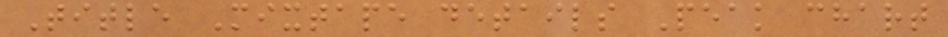Title Mixtape details Peak chart
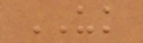UK
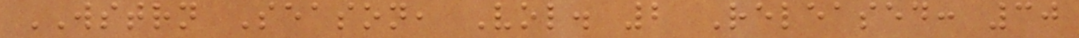WSTRN Season, Vol. 2 Released: 30
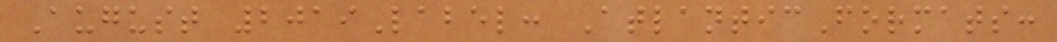August 2019Label: AtlanticFormats:
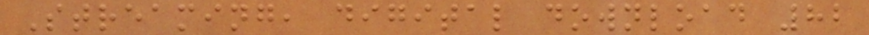Streaming, digital download 82
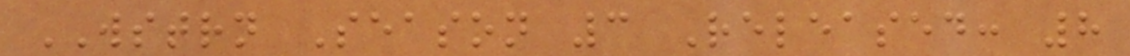WSTRN Season 3 Released: 8
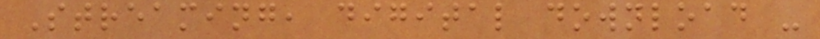Streaming, digital download -
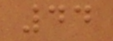44
